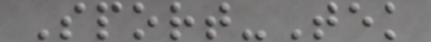Sport-Tek
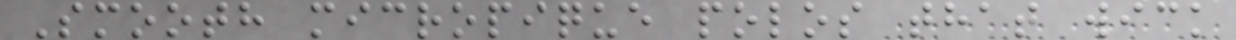Smooth micropique polos that wick
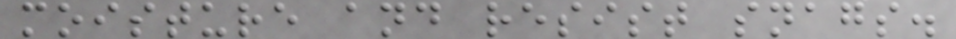moisture and resist snags.
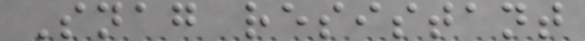Snag resistant
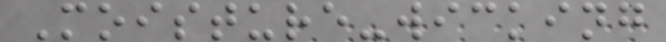Moisture-wicking
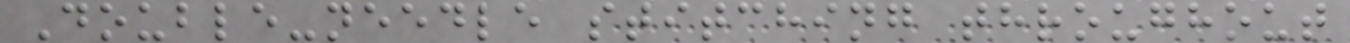Double-needle stitching throughout
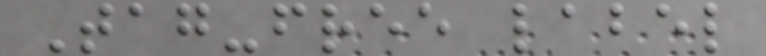Tag-free label
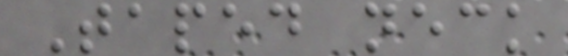Taped neck
